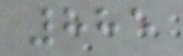885
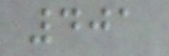401
